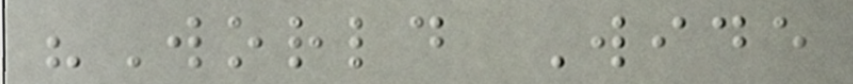"World Wide
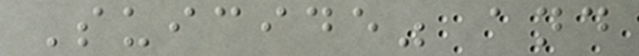Suicide" and
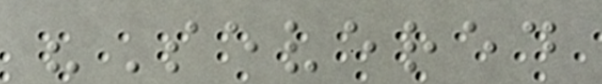"Severed
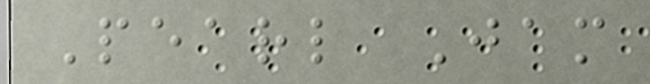Pearl Jam
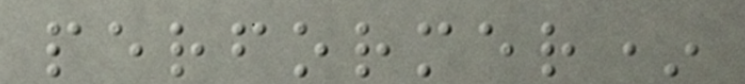performer*
